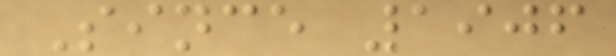Since 1906
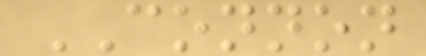CONNON
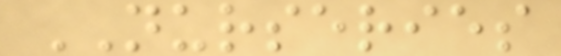NURSERIES
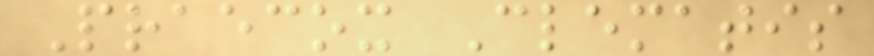Praecox Clematis
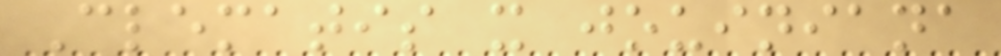Clematis x jouiniana
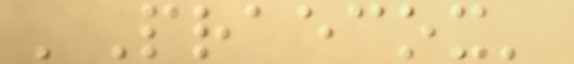'Praecox'
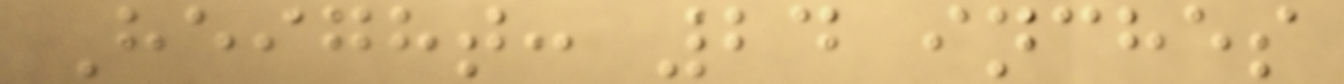Height: 24 inches
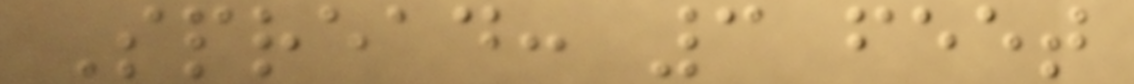Spread: 3 feet
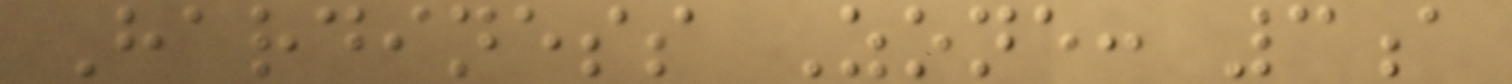Hardiness Zone: 3a
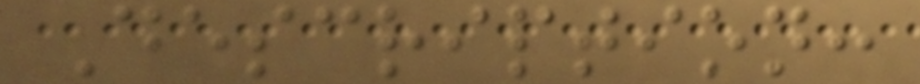Description:
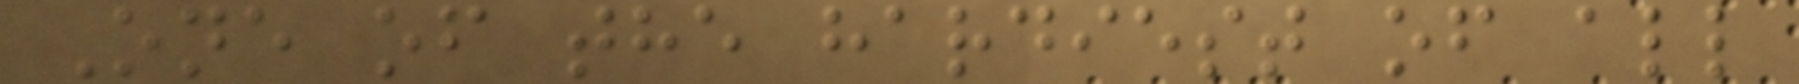One of the hardiest of all
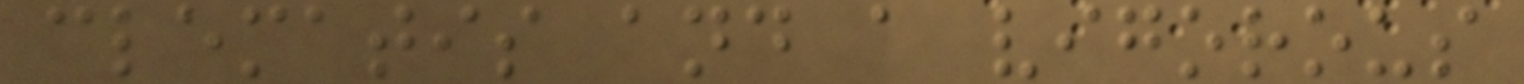clematis and a vigorous
